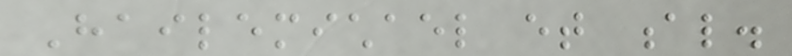Hailemichael et al.
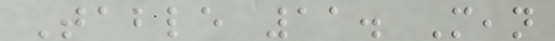Table 11. Mean
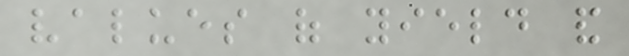values of yield and
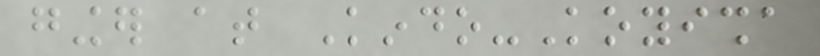ginger at Kindo-Koyisha
